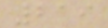219
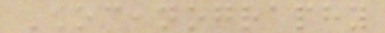OCEANOGRAPHY
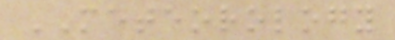METEOROLOGY
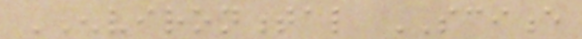ENVIRONMENTAL SCIENCE
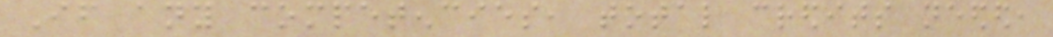If any competencies, total credits needed,
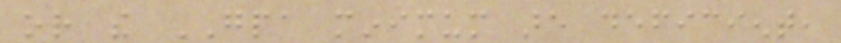or the GPA minimum are deficient,
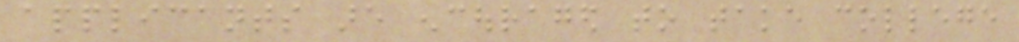applicants are encouraged to take college
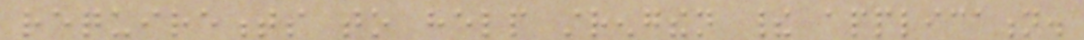requirements to help strengthen their application.
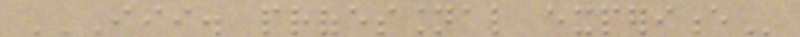III. PROFESSIONAL EXPERIENCE
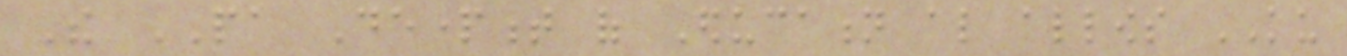The PA Department of Education also allows KU
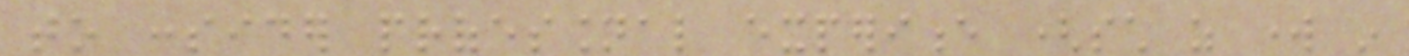to consider professional experience (such as work in
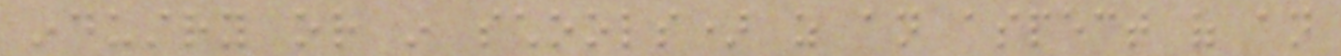industry or in schools) as an aspect of an
